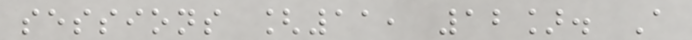sessions [11, 12]. A
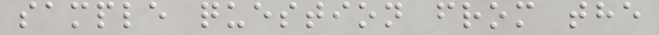sample question from the
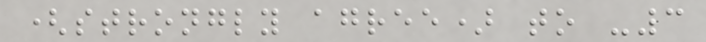(strongly agree) to -3
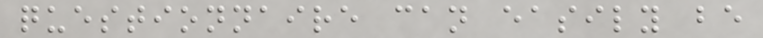questionnaire can easily be
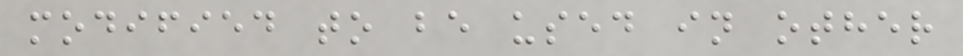modified to be used in other
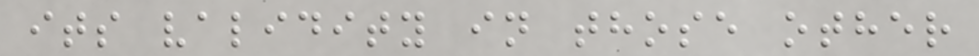its validity in those other
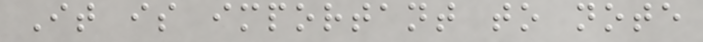It is important to note
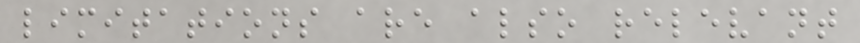limitations are also relevant
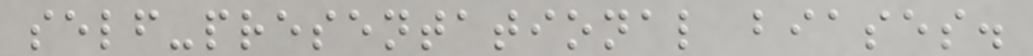self-presentational biases.
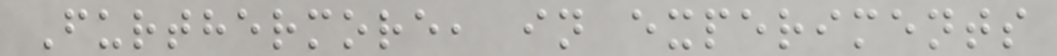Furthermore, in experiments
